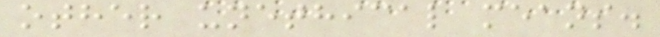other unethical means.
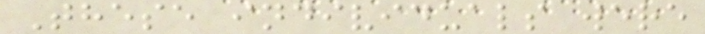These individuals were
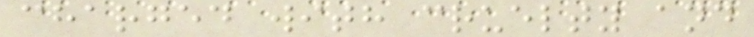charged with cruelty and
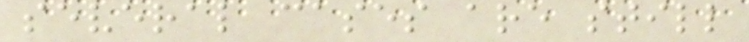several cases are still
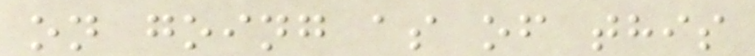on going as of this
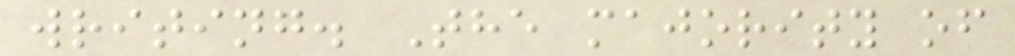writing. The majority of
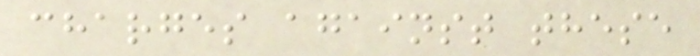charges against these
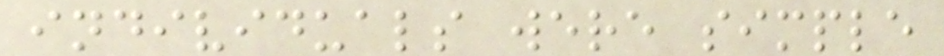individuals were simple
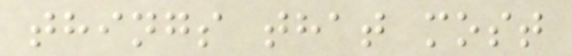things that most
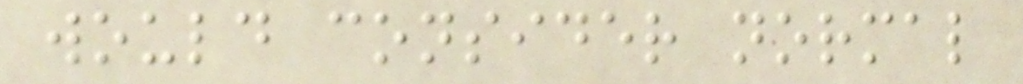would consider normal
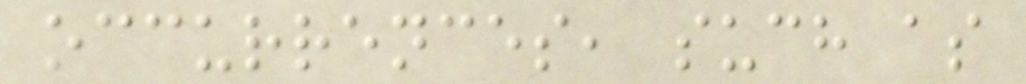occurrences, such as
